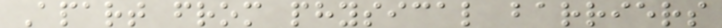Apart from physical barriers
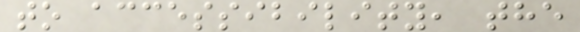to accessibility, the
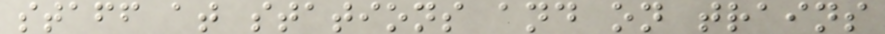staff at stations and on trains
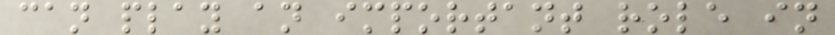can play an important role in
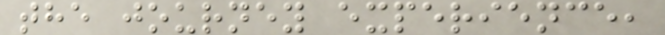the journey experience,
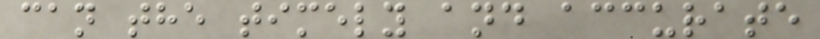can the timely and accurate
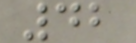42
